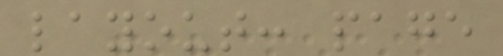layout: page
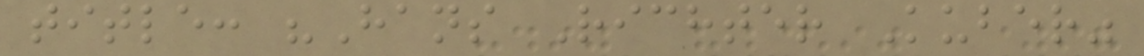title: "Hans Richter Kuber"
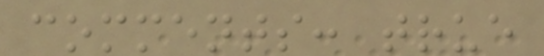comments: true
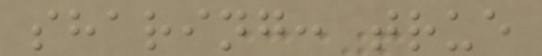sharing: true
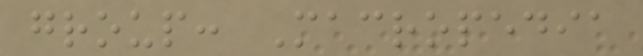group: Macropedia
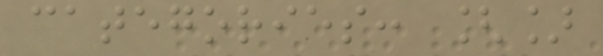categories: []
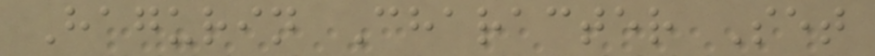Hagurin Character Set
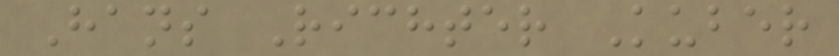Hans Richter Kuber
